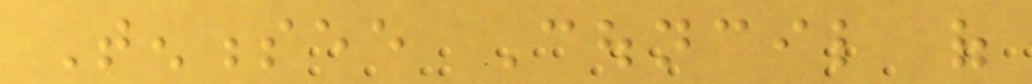Tennessee Council of
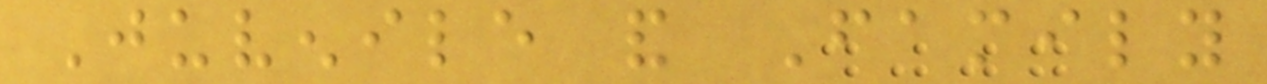Juvenile and Family
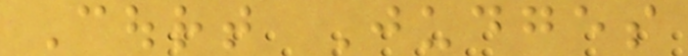Court Judges
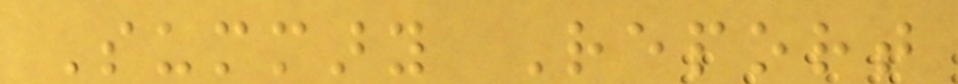Summary Report
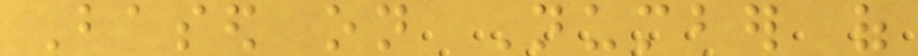Based on Number of
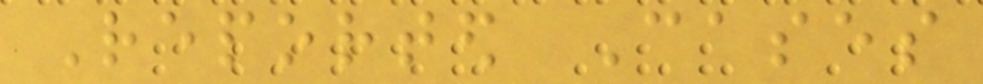Reported Cases
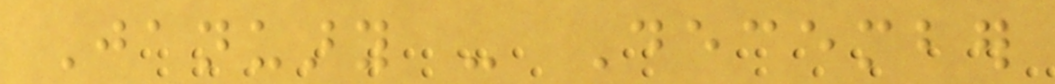January - December
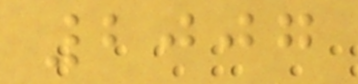2007
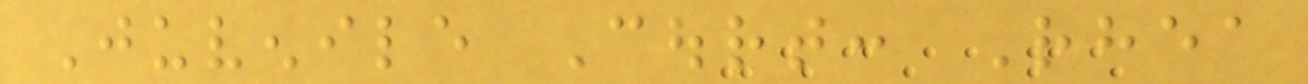Juvenile Court: Rhea
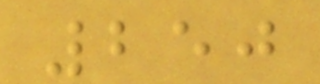250
